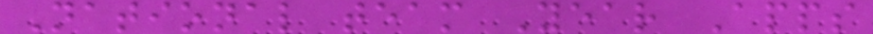National team Year Apps
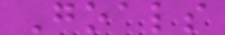Goals
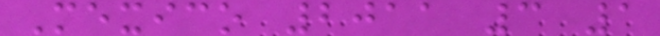Mexico 2011 3 1
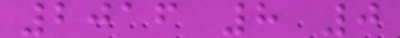2016 8 0
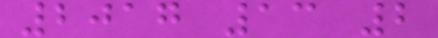2017 13 2
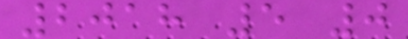2018 5 0
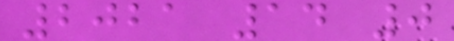2021 14 0
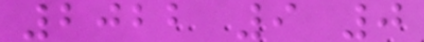2022 9 0
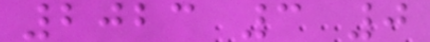2023 3 0
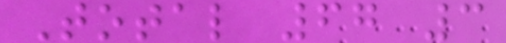Total 67 3
